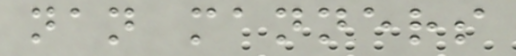nan manners
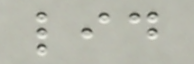lid
